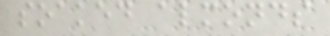soaked almonds
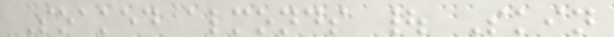Soaked almonds | Skin
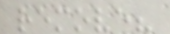remove?
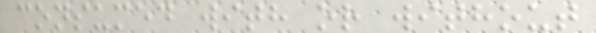consumed with or without
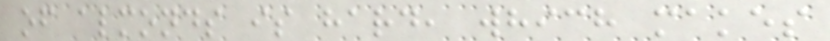of almonds is hard, which makes
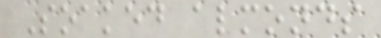Soaked almonds
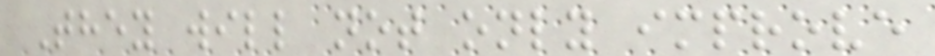They will not only improve
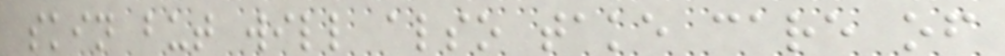skin but will also take care of
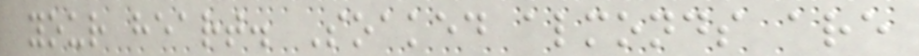your heart. Soaked almonds are
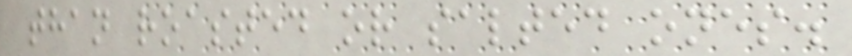than roasted or salted ones.
